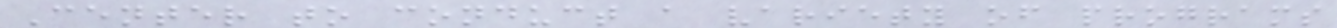Center to conduct a variety of programs
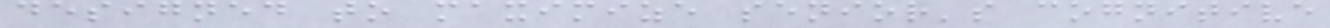designed to maximize senior's cognitive
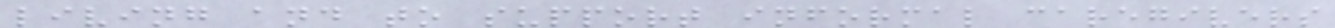living and to support informal caregivers
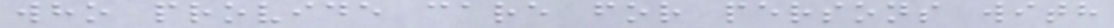who provide care for persons with
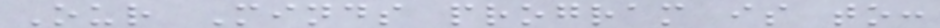Our Minds program is to:
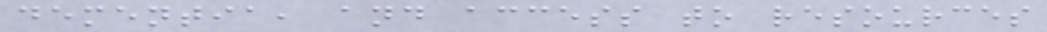dementia, and access to resources
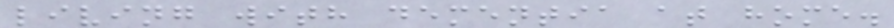living with dementia at home.
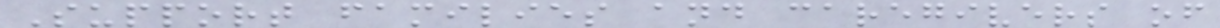Support families and caregivers of
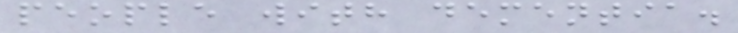people with dementia.
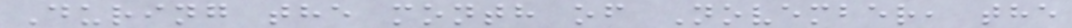During the month of November, the
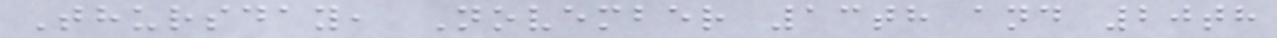Thursday, November 13th and 20th
